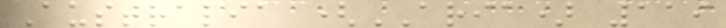Australia (ARIA) 119
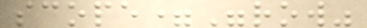scope="row"
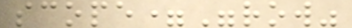scope="row"
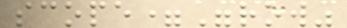scope="row"
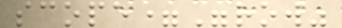scope="row"
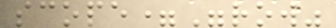scope="row"
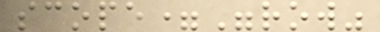scope="row"
